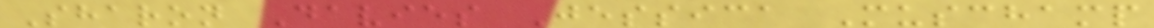Sharon Davies Jessica Muschamp
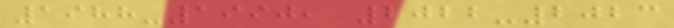1988-1990, 2022-2023
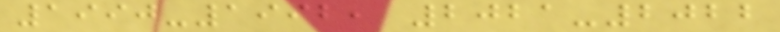1990-1992, 2021-2022
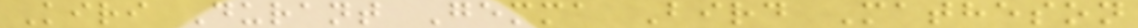Kiri Durant Gemma Bird Matheson
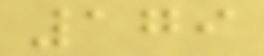179
